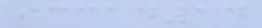iccad14
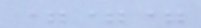===
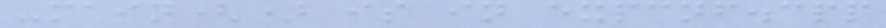-main() is in expcnf.cpp
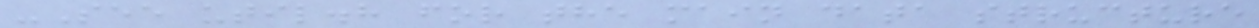-See util.h for the main data structure
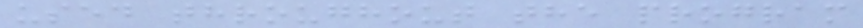used throughout the program
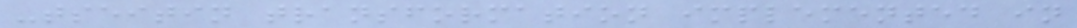-tseitin transformation implemented in
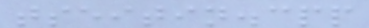tseitin.cpp
